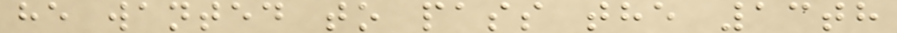he wanted to pass the 13th
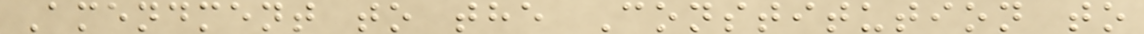Amendment to the Constitution to
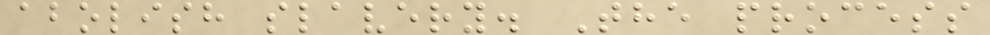abolish slavery. The process
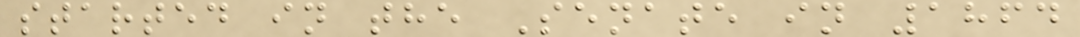started in the Senate in 1864
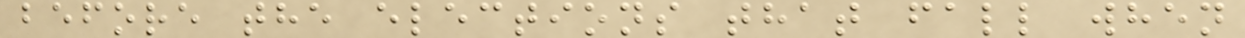before the elections that fall when
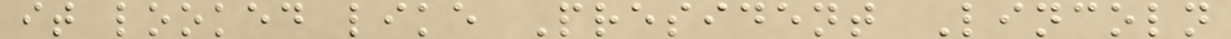it looked like President Lincoln
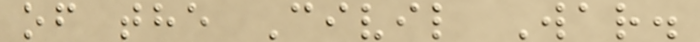of the Civil War.
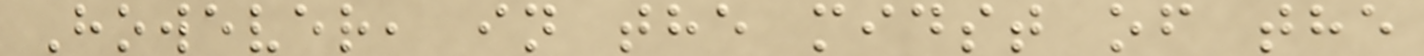However, in the midst of the
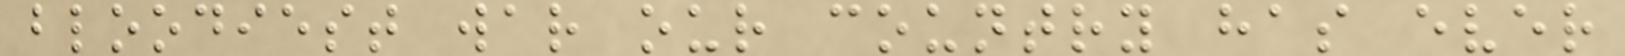bloodiest war our country has ever
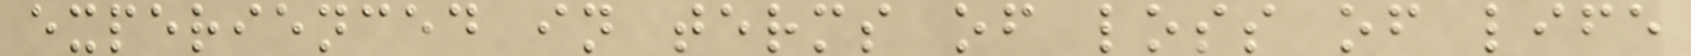experienced in terms of loss of life
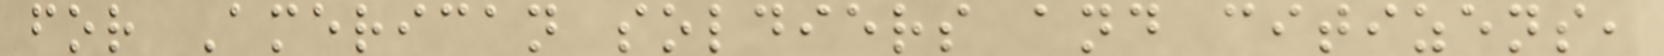for American soldiers and citizens,
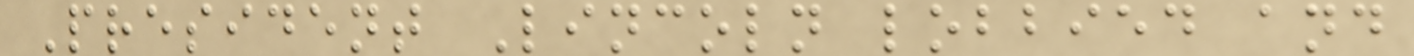President Lincoln lobbied and
